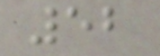52
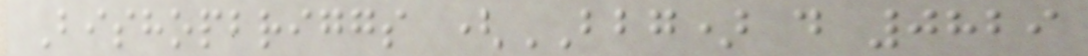Bishopbriggs (BBG) d 0829
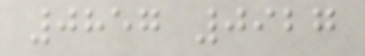0857 0927
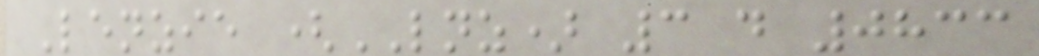Lenzie (LNZ) 3 d 0833
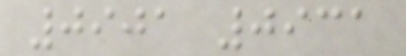0901 0931
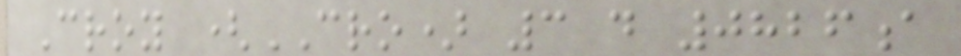Croy (CRO) 3 d 0826a
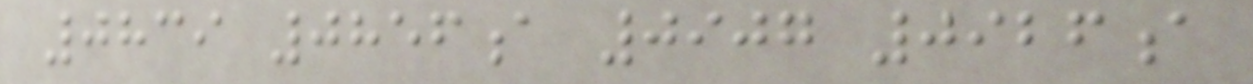0839 0856a 0907 0926a
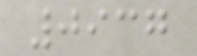0937
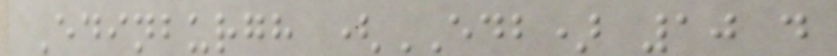Edinburgh (EDB) 10 d
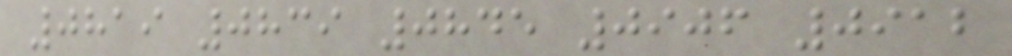0819 0839 0845 0906 0912
